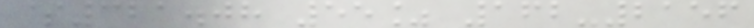$321.08 55% 162-2156
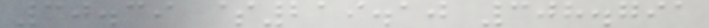30.39 $219.10 308.791
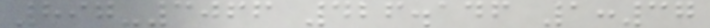897-3066 426.146 1:37
